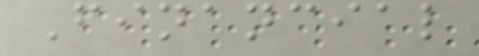Financial
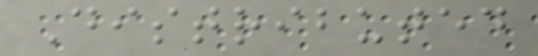Distributed
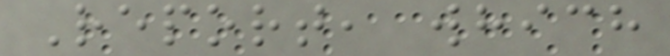Report, which
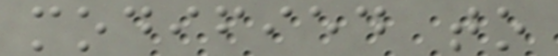modified to
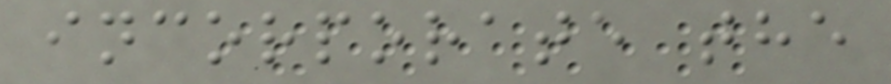incorporate the
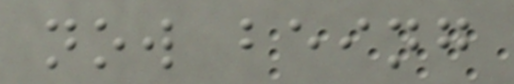now being
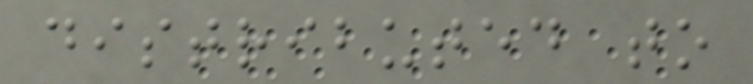distributed to
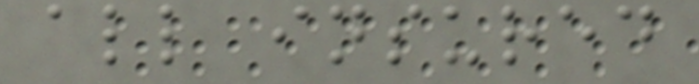all insured
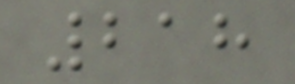218
